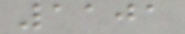1101
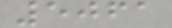5061
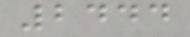2444
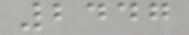2447
